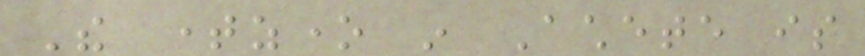The timezone in Achete is
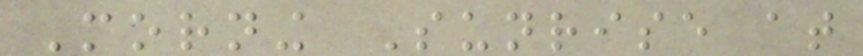Morning Sunrise at
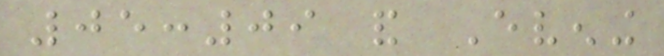05:09 and Evening
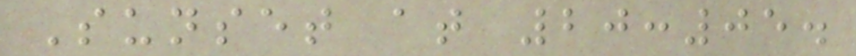Sunset at 20:05.
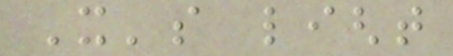It's light
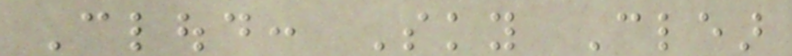Cloud: Sky Clear
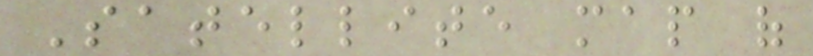Satellite map of
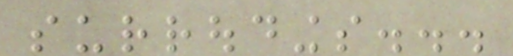surroudings...
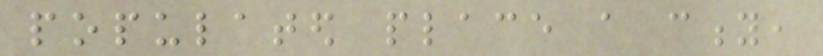populated place a city,
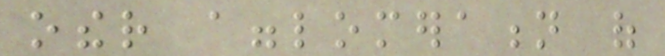other agglomeration of
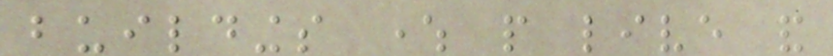buildings where people live and
